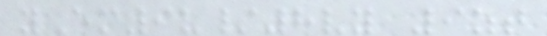yEm9u/8vy 9zt
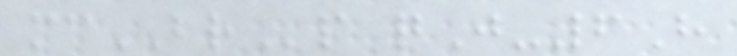mcBRp qJ-6H
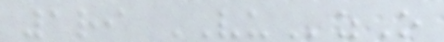1ri VUzO
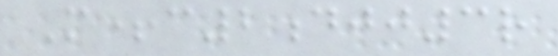M+c2djj3r
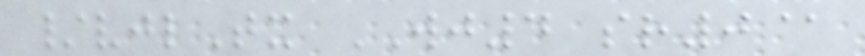/vjlTx WJ4 sr0@
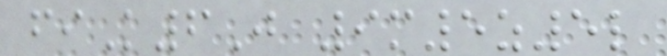fiK6J 9m5z5l
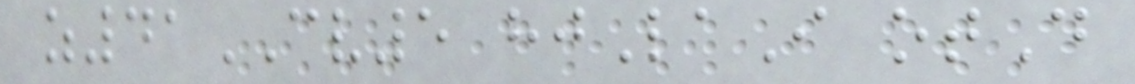z41CV5 hjLaI otD
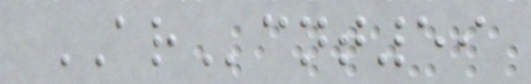ARcnt59
